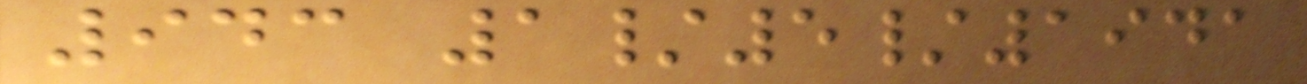943 1/5/1941
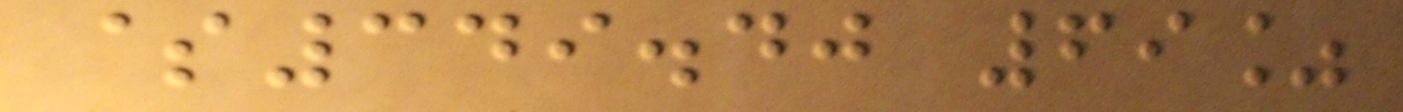$349.40 69%
